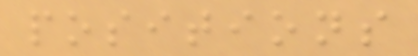positions
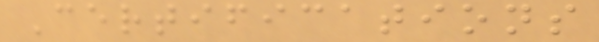Certifications
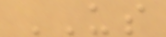US
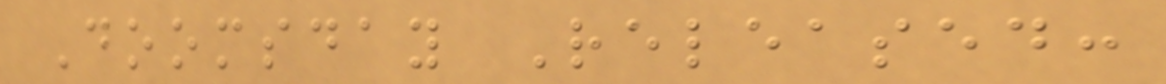Doomsday Released:
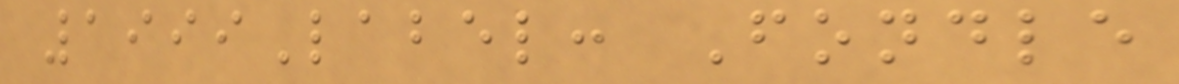1999Label: Fondle
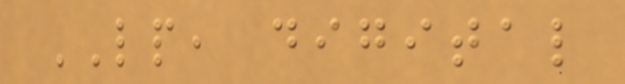LP, digital
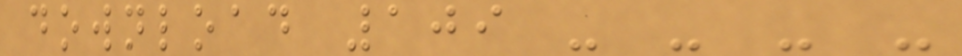download 109 - - - -
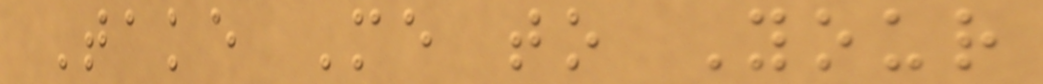Take Me to Your
